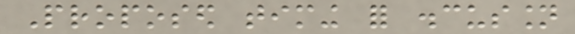Proposed timing for discussion
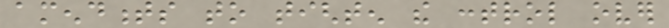amendments to tighten the control over
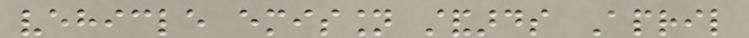vehicle emission standards April
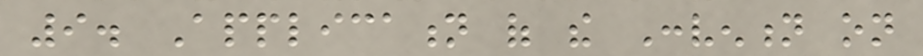9. Application of the Convention on
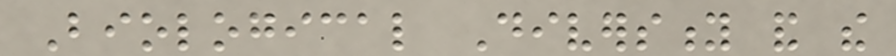Biological Diversity and the
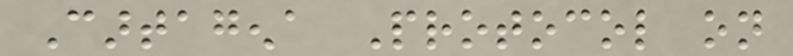Cartagena Protocol on
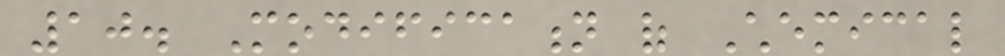10. Modification of Chemical
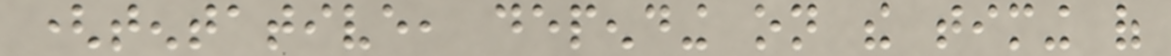(tentative, depending on the timing of
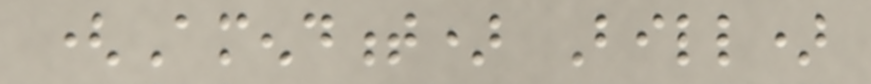(Amendment) Bill)
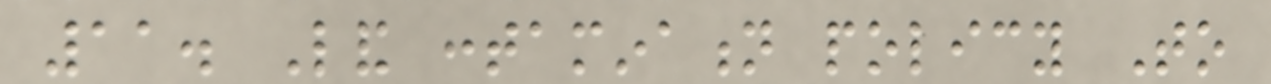11. Land contamination policy To
